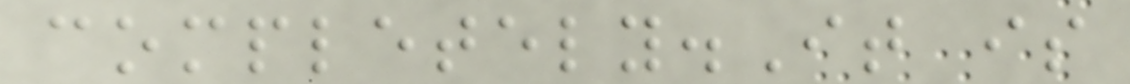completely.It is
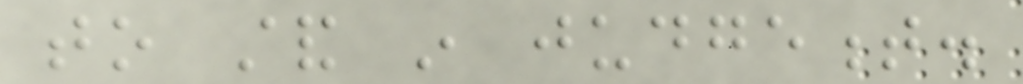to stand in judgement.
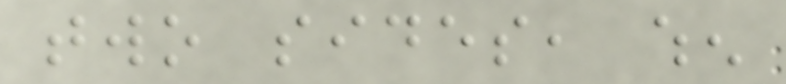two sides, when
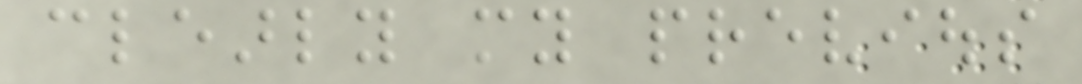clearly my previous
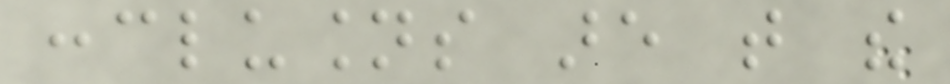conclusions are that the
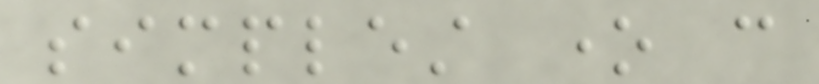simplest one can
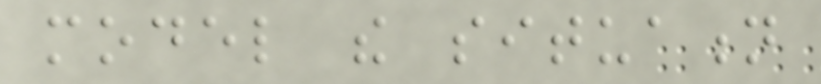model the situation
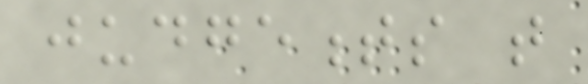judgements that
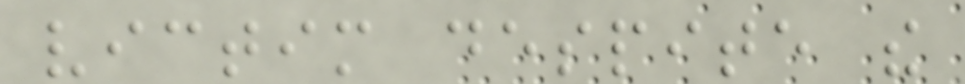victim despite the
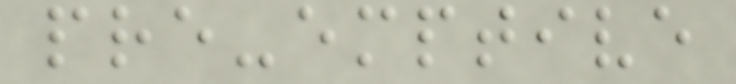pre-emptive
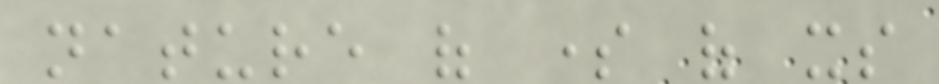nature of some of its
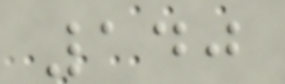140
